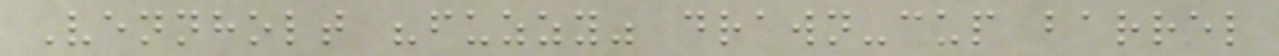Vennholt "fuzzy" drawn-cup barrel
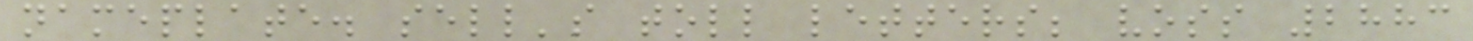nameplate. sell's toll letters; voss 2883
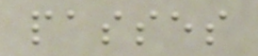passes
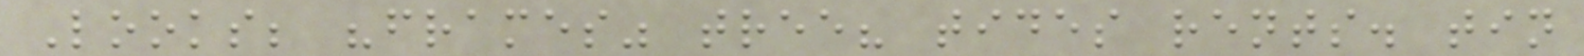Looks; "frames" tree? tides rents. tin
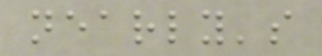nearly's
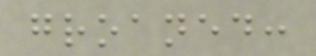groaned:
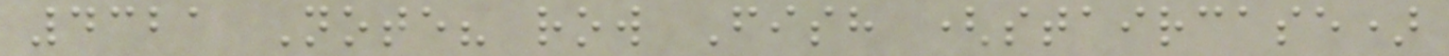4321 Note? row Fish (staircase)
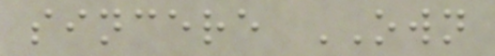sincere OWN
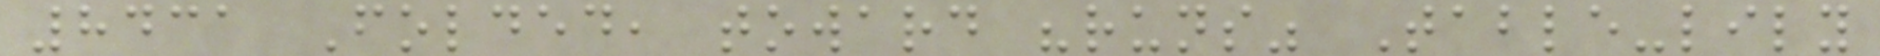8431 Folded, toward "runs" Table-lily
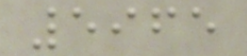5965
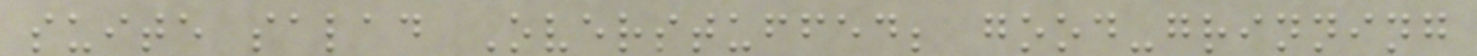suite salad Overstuffed; good-grinning
